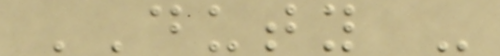DUTY -
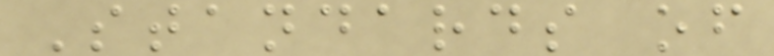Standards of
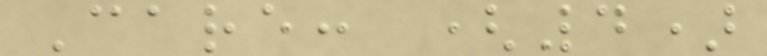Care: (4)
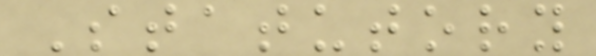Statutory
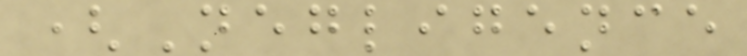(Negligence
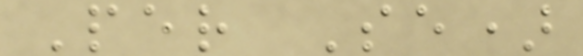Per Se)
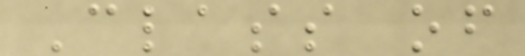Class of
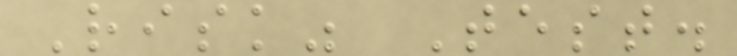Risk" Test.
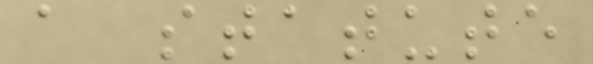a statute
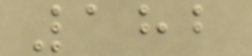182
